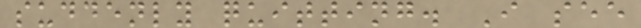suddenly quitting. I see
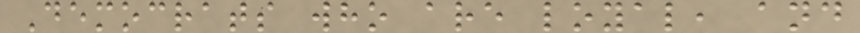Democrats who are loyal, and
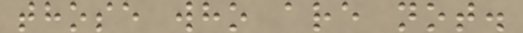those who are not.
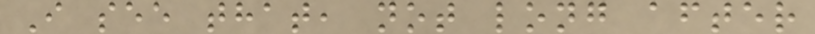I see that, not long after
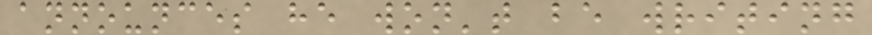announces he won't be writing
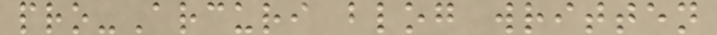pro-Arcuri blog written
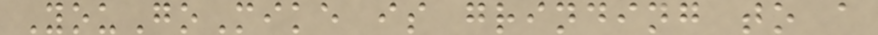YouGoMike is grinding to a
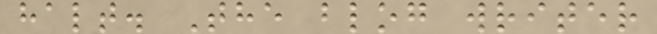halt. The blog writer
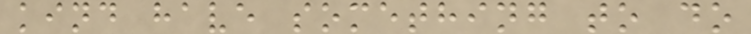kind have something to do
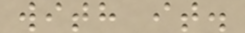with it.
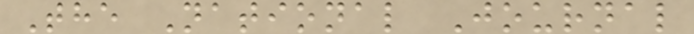The National Journal
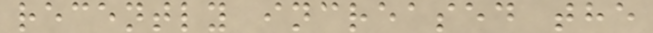recently increased the
